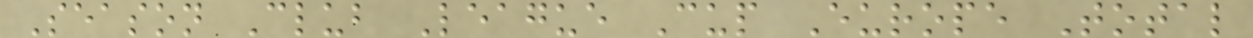Season Club League Cup Europe Total
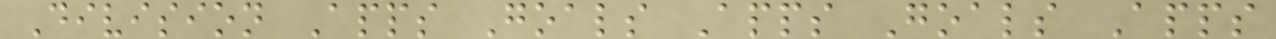Division Apps Goals Apps Goals Apps
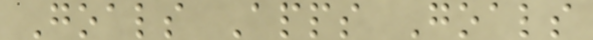Goals Apps Goals
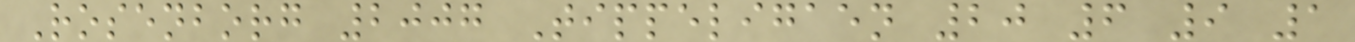Rosenborg 2007 Tippeligaen 20 6 9 1
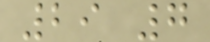29 7
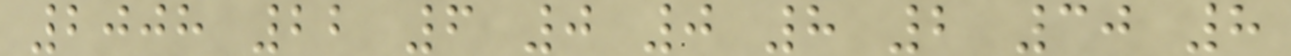2008 22 6 0 0 8 2 30 8
